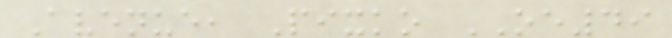Avenue, Pixko OE49
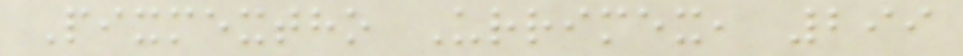Pixmextho Urrimex, 299
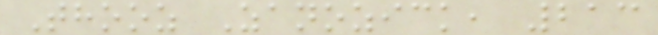Thooz Zanozick, 213
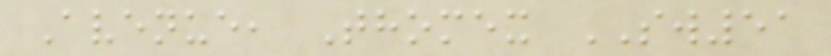Avenue, Thomex SW51
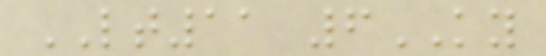LT11 6KY
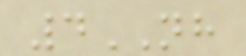4NH
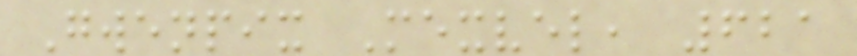Gwenpix Mexvel, 621
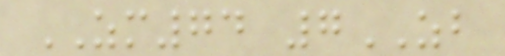ZM74 7ZB
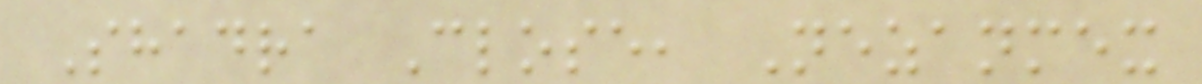Shadra Close, Nezanmex
